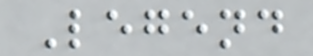Legend
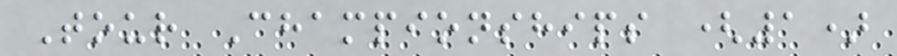Tour Championships (1)
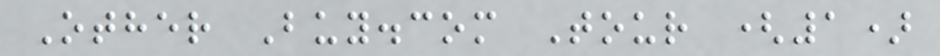Other Buy.com Tour (1)
